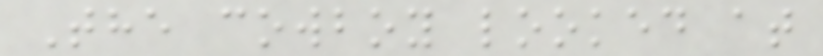The cowboy looked at
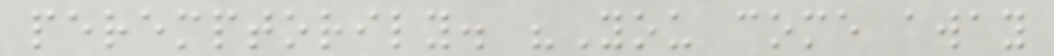peremptorily. "You come away
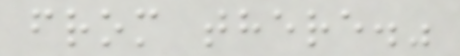from there."
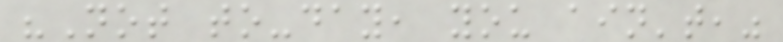"Not to-day, you ain't,"
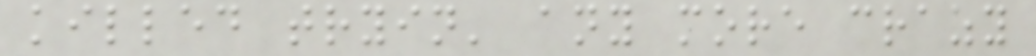killed tryin' any more crazy
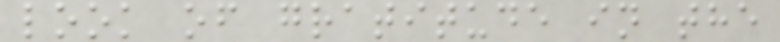look of gratitude in the
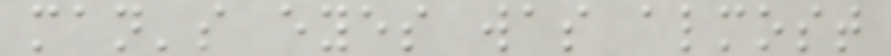man's eyes was almost
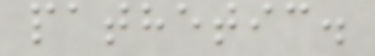pathetic.
